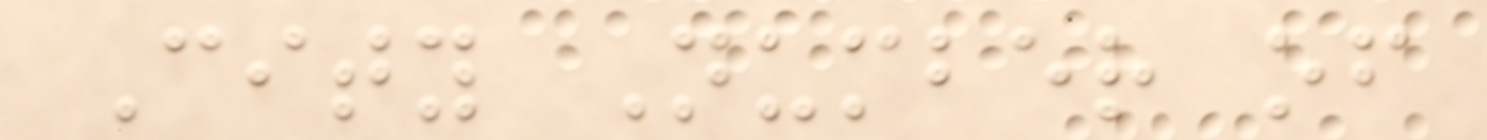City Number of
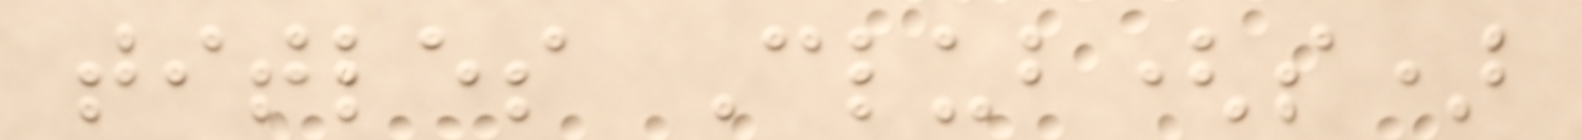titles Club(s)
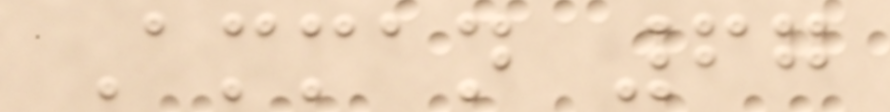Amman 67
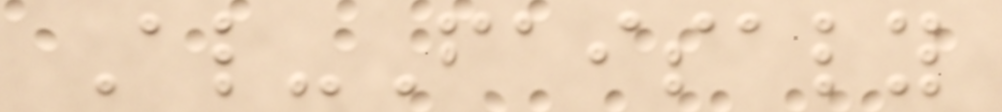Al-Faisaly
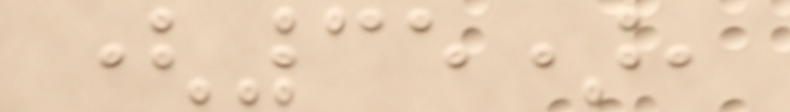(35),
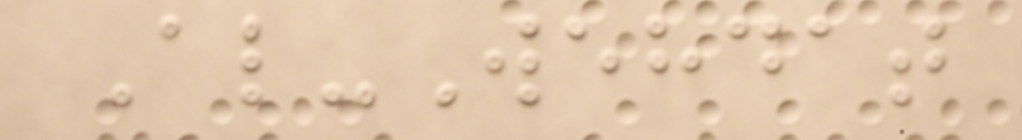Al-Wehdat
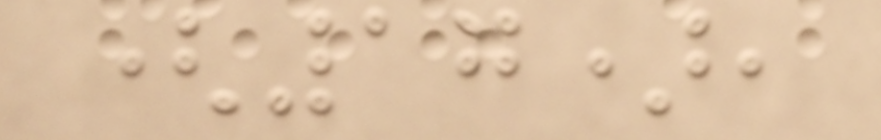(17),
